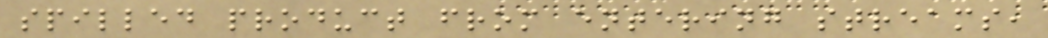spilled product from entering streams,
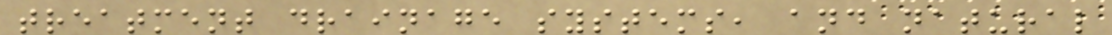treatment drainage systems, and natural
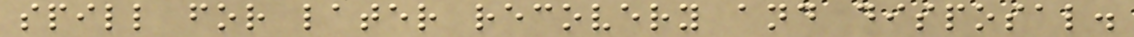spill for later recovery and disposal.
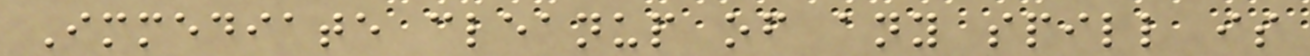Immediate cleanup of any spill is
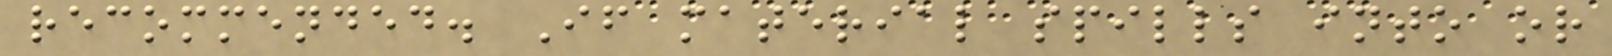recommended. If material spills into or
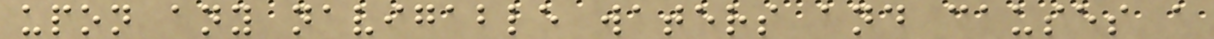upon any navigable waters and causes a
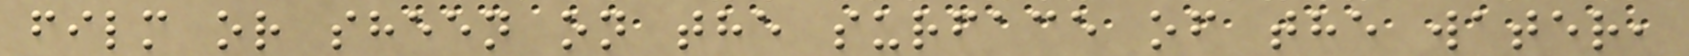film or sheen on the surface of the water,
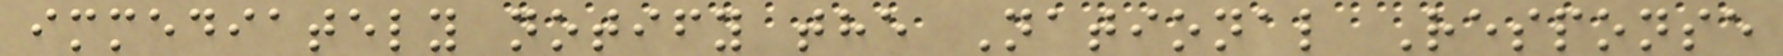immediately notify the National Response
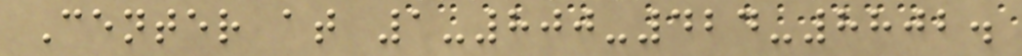Center at 1-800-424-8802.
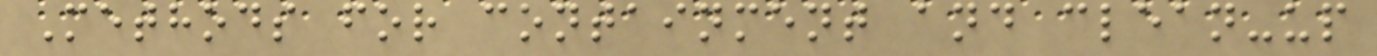Methods for containment and clean-up
